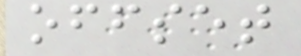offset
